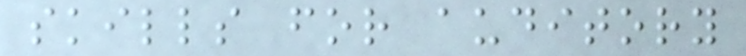skills for auditory
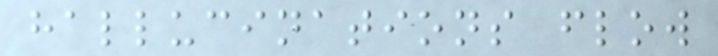hallucinations flow
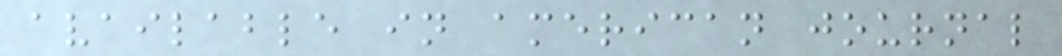available in american journal
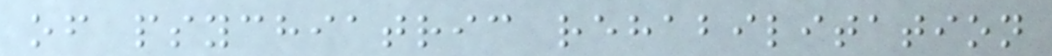of psychiatric rehabilitation
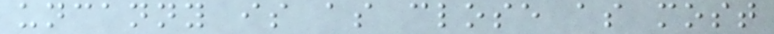uncanny is as close as most
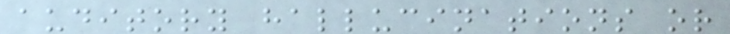auditory hallucinations or
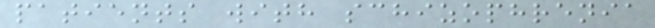patients with schizophrenia
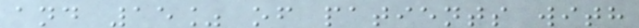and 15% of patients with
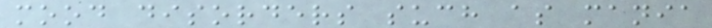mood disorders such as mania
